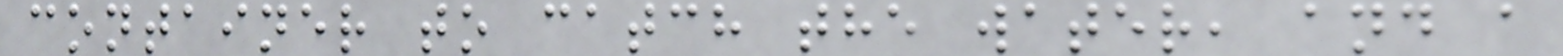container to catch the water, and a
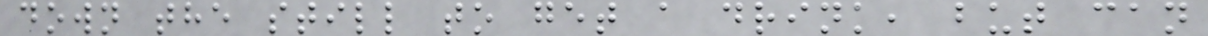down the still to get a drink, but can
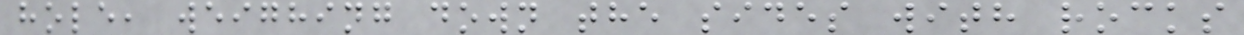hole, weighing down the sides with rocks
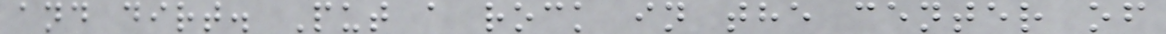and dirt. Put a rock in the center of
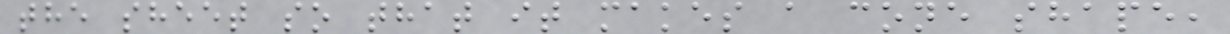the sheet so that it makes a cone shape,
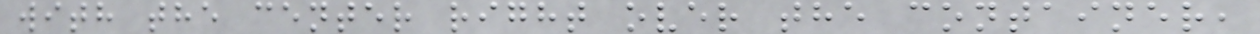with the center right over the container,
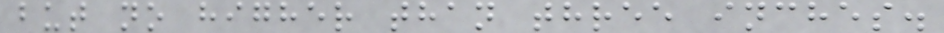but no higher than three inches.
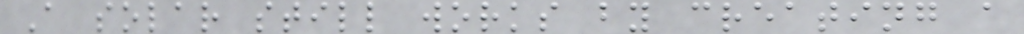A solar still works by creating a
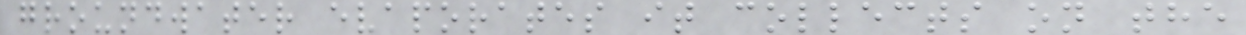groundwater evaporates it collects on the
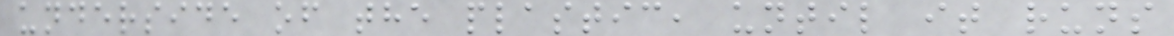underside of the plastic, until it runs
